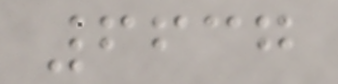6637
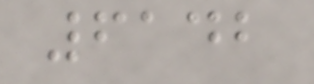6142
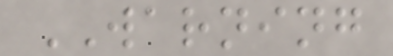WARNING
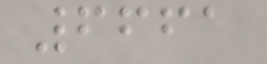6661
